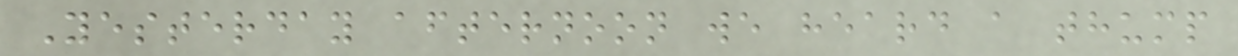Yesterday afternoon we heard a thump
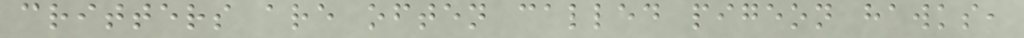critters are often called pigeon hawks,
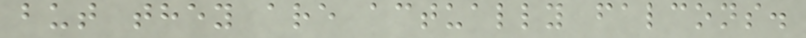but they are actually falcons.
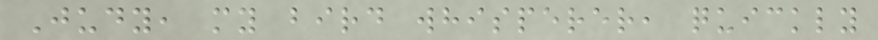Judy, my bird whisperer, quickly
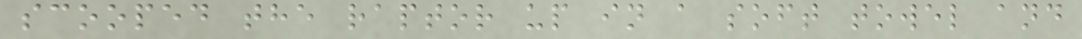scooped the raptor up in a soft towel and
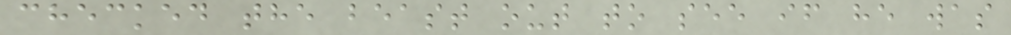checked the beast out to see if he was
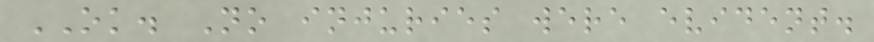OK. No injuries were evident.
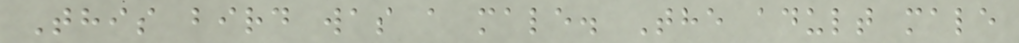This bird was a male. The adult male
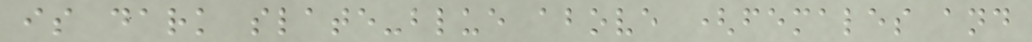is dark slate-blue above (females and
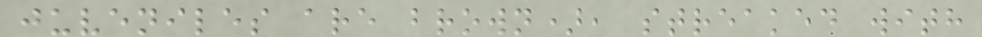juveniles are brown), streaked with
